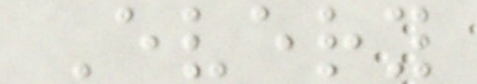Every
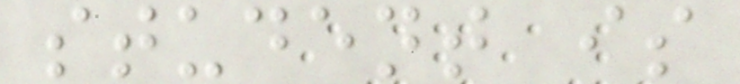student is
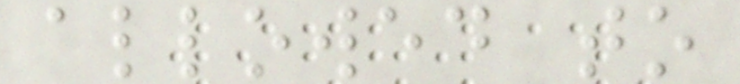allowed to
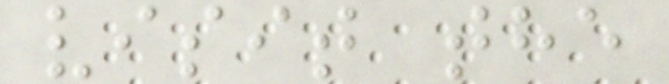visit the
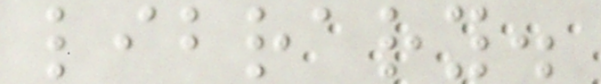library.
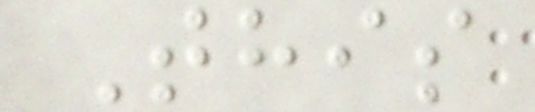This
